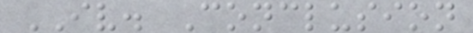IV. Conclusion
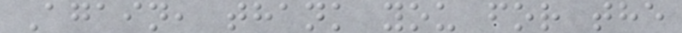Again, thank you for the
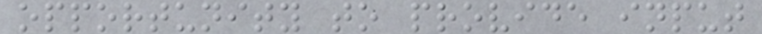opportunity to provide input
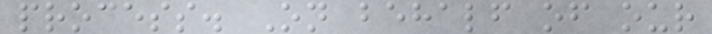process. On behalf of our
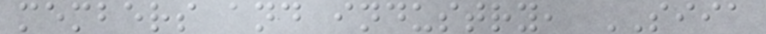members and industry, SIIA
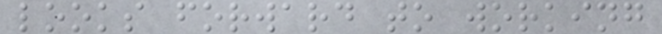looks forward to working
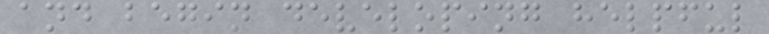and begin developing helpful
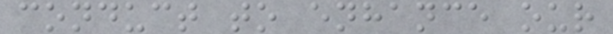conduct to enhance our
